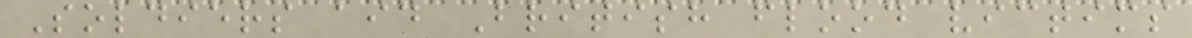Soldiers aid British flood victims
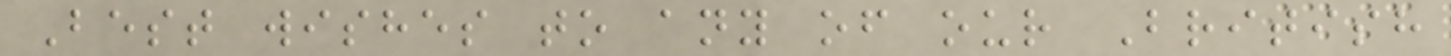Best wishes to any of our British
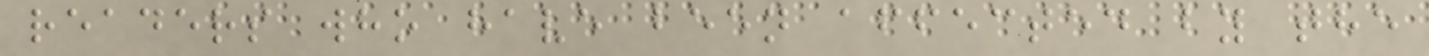readers who have been affected by the
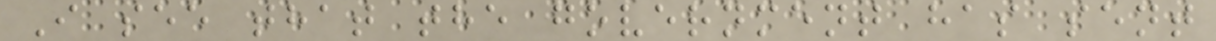I see that the government has sent
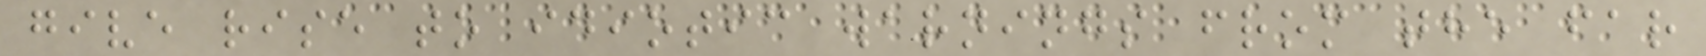give rise to idiotic warnings from the far
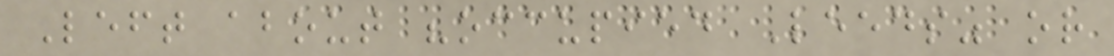Left about "occupied Leeds" or
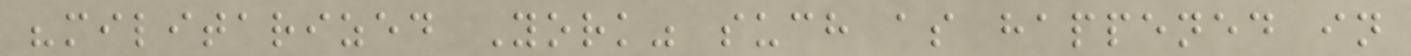"militarized York" such as happened in
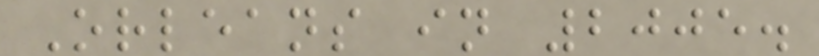Orleans in 2005.
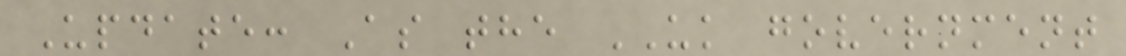Update: As the UK government
